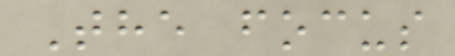The focus
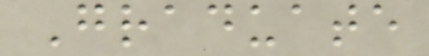Graduate
